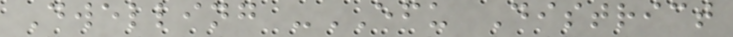Dwelling -EFU District
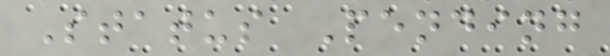Status Pending
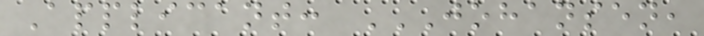Applicant: JOHANSEN,
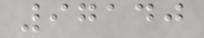97140
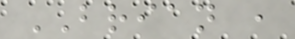BRIAN ,
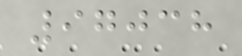97038
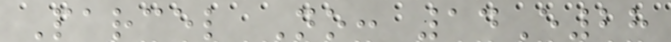Parcel No: 14E28
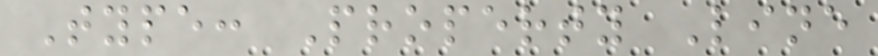Type: Property Line
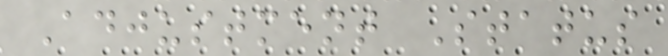Adjustment Status
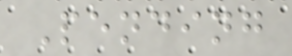Pending
